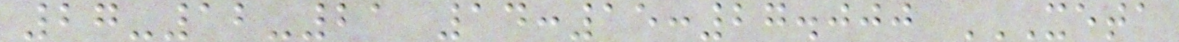27-12-21 14:15:27.000 XETA
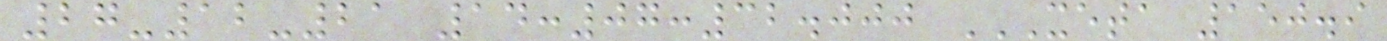27-12-21 14:07:32.000 XETA 150.9
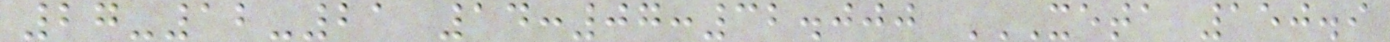27-12-21 14:07:32.000 XETA 150.9
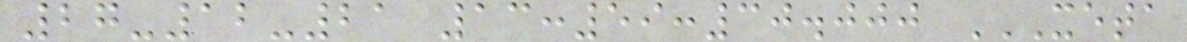27-12-21 13:59:30.000 XETA
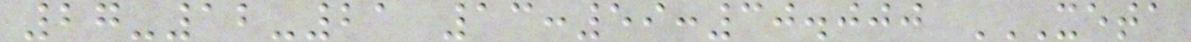27-12-21 13:59:30.000 XETA
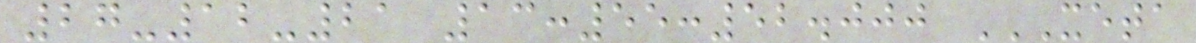27-12-21 13:55:52.000 XETA
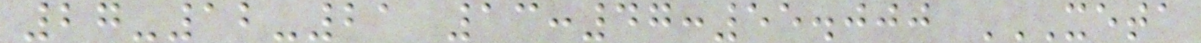27-12-21 13:47:55.000 XETA
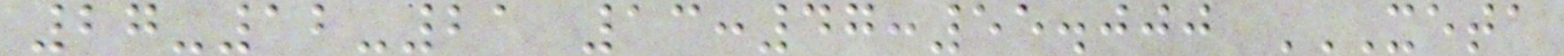27-12-21 13:47:55.000 XETA
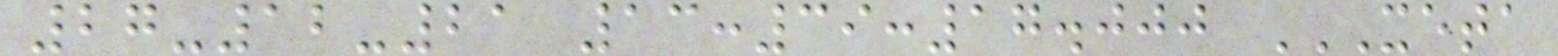27-12-21 13:39:17.000 XETA
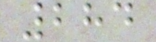284
